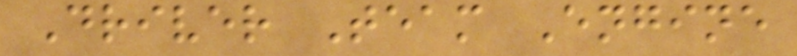Driver Team Engine
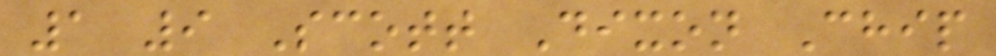1 9 Scott Dixon Chip
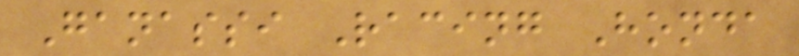Ganassi Racing Honda
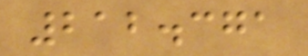212.371
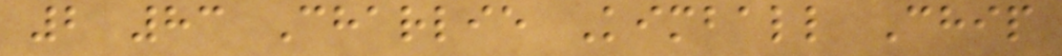2 83 Charlie Kimball Chip
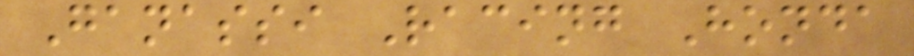Ganassi Racing Honda
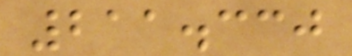211.330
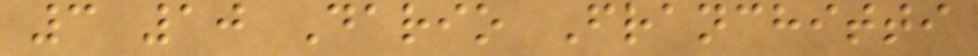3 10 Dario Franchitti
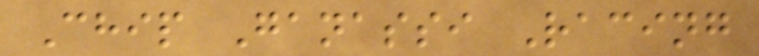Chip Ganassi Racing
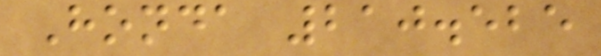Honda 210.525
